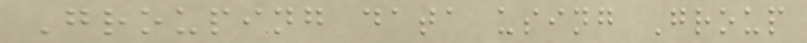Grouping data using Group
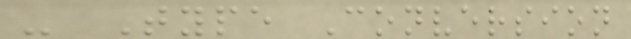- Type Conversion
